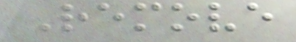Remove
